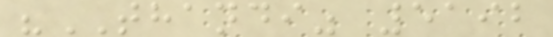"THANDI" 5192
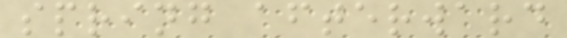spring afterward
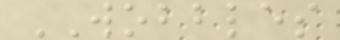WOBBLES
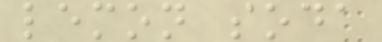lemon soda
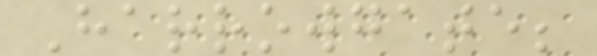Harrowgate;
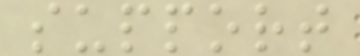support
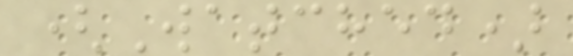(Watched)
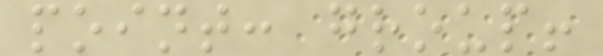point: group!
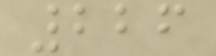226
